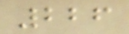226
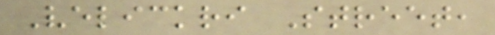Velickri Street,
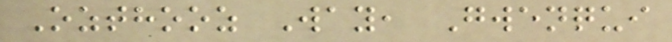Ozthooz Way, Gwenqui
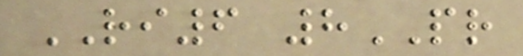RI6 8PR
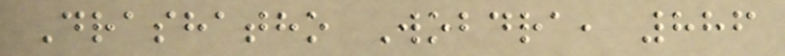Drashatho Wobdra, 886
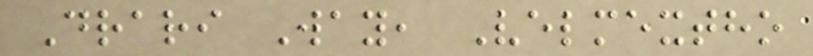Drari Way, Velmextho
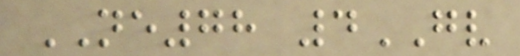NE78 4GV
